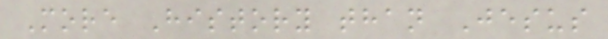More History than Jesus
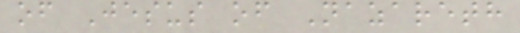of Jesus of Nazareth
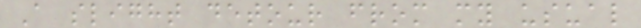A slight detour from my usual
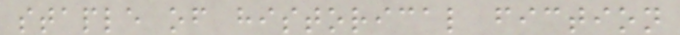staple of historical fiction
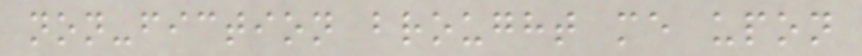non-fiction brought me upon
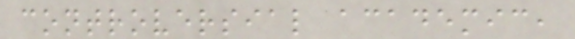controversial academic,
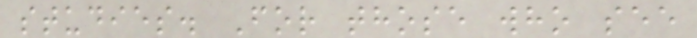studies. For those who see
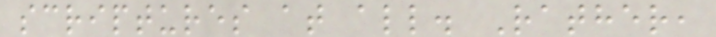scriptures at all. Rather,
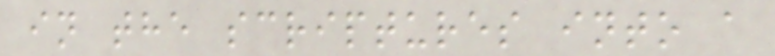in the scriptures into a
